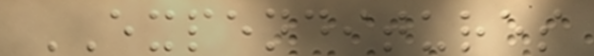EXPENDITURES
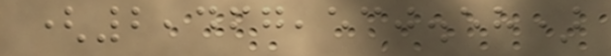(2,467,530.58)
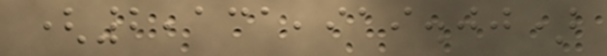(2,131,919.00)
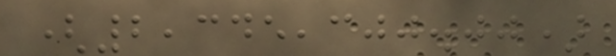(2,345,300.00)
